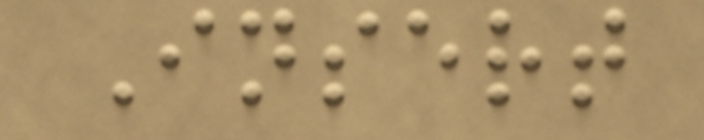Insert
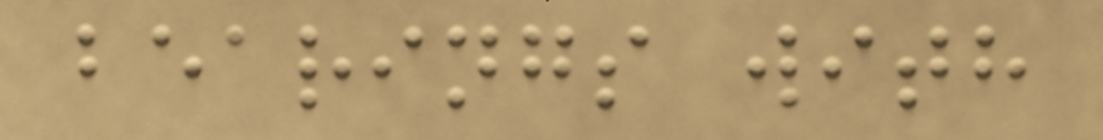bearings with
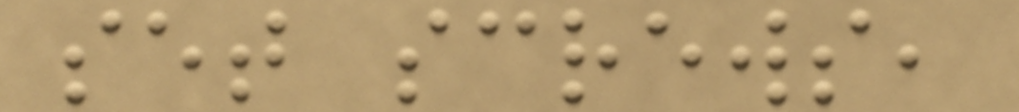set screws,
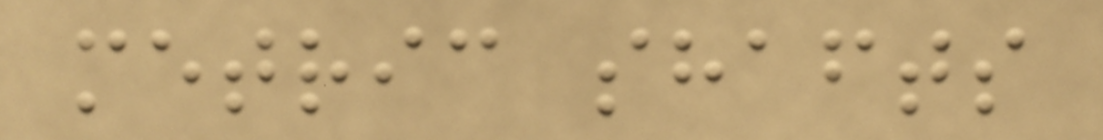metric shafts
